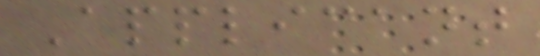Applicant
